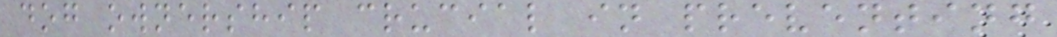dog ownership crucial in preventing
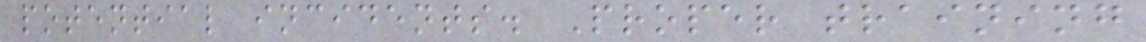potential incidents. Proper training
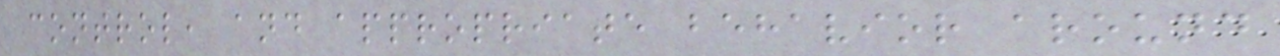control, and appropriate behavior around
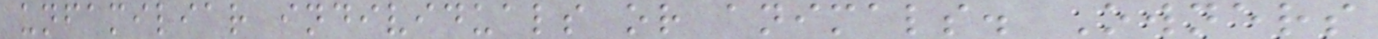unfamiliar individuals or animals. Owners
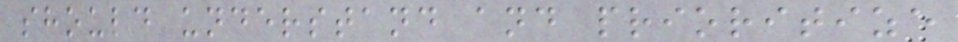should understand and prioritize
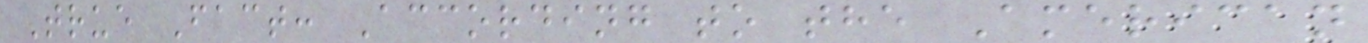True Fact: According to the American
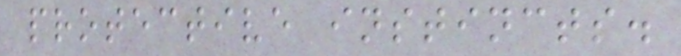protective instincts.
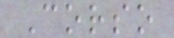Corso
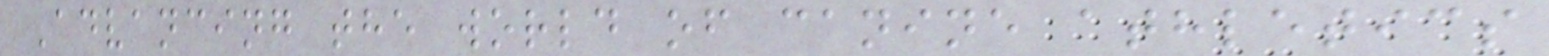Advancing the world of canine athletics
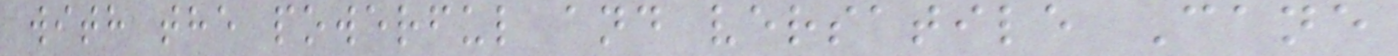with the powerful and versatile Cane
